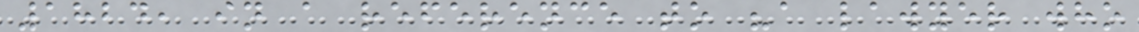1824, in a reference to "a lawyer who
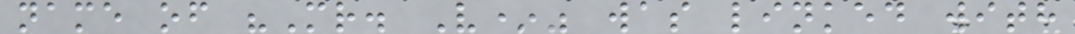name of "Mr. V*" was linked with
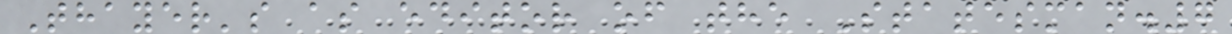Thayer's as editor of the Statesman.7
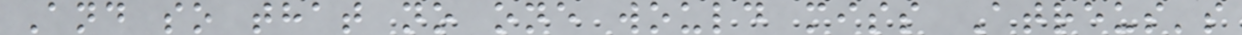And so that no one would miss Atreus's
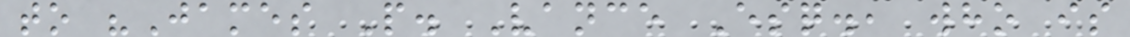to "James P. Vance Esq., who is
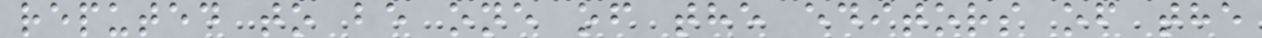reputed to be one of the editors of the
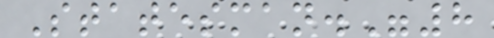Statesman."8
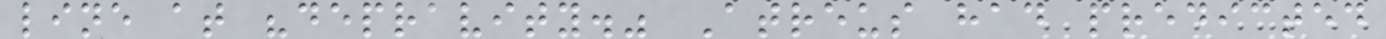line at "depravity." Atreus had predicted
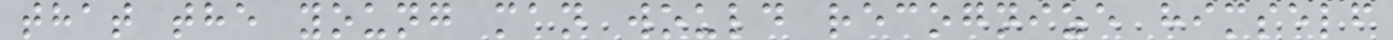that the young man would recognize himself
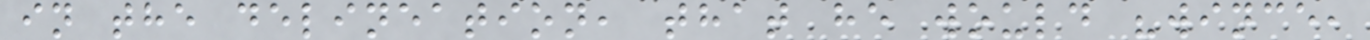in the delineation, that he would "wince,
